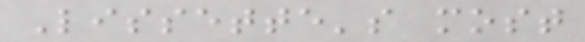Lissette's most
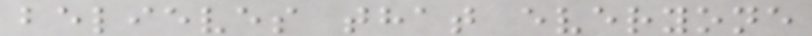believes that everyone
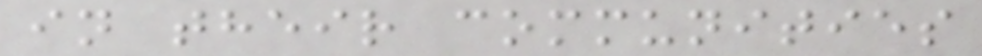in their communities
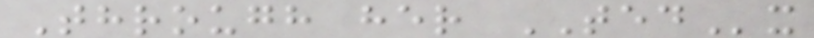Through her TEDx
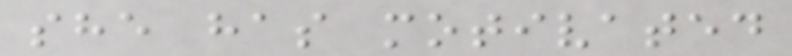she has motivated
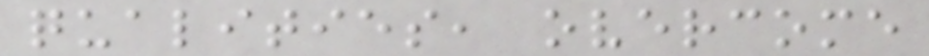qualities, overcome
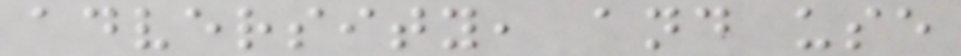adversity, and use
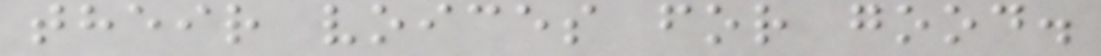their voices for good.
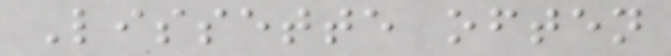Lissette often
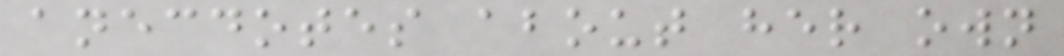anecdotes about her own
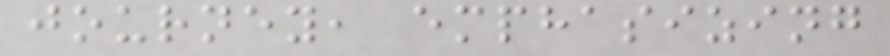journey, emphasizing
